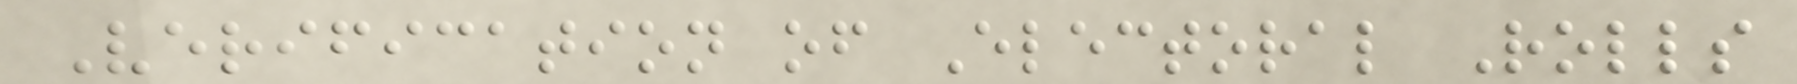Verification of Electoral Rolls
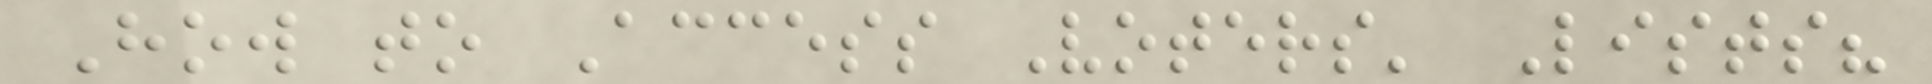How to Access Voters' Lists?
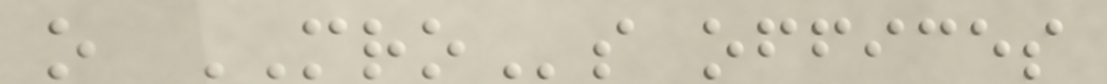o MROs offices
